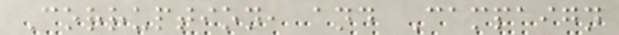Corruption, and Campaign
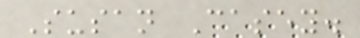Susan Casey.
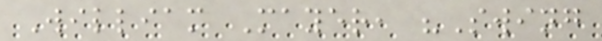William Mayer, "Swing
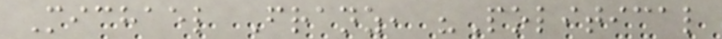Michael Franz, "Political
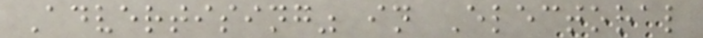Advertising" in Electoral
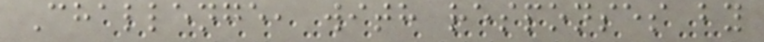Challenge, with responses by
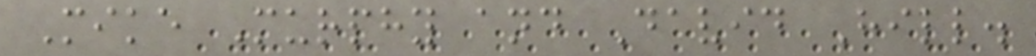Mike Murphy and David Hill.
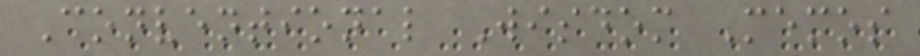Conventional Wisdom Memos
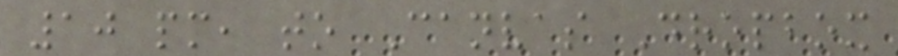10 pm, to Canvas Dropbox
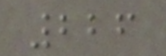226
